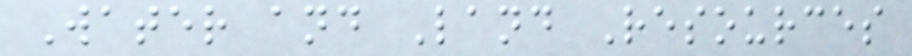Water and Land Resources
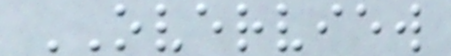OVERVIEW
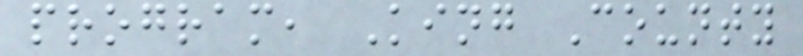program, King County
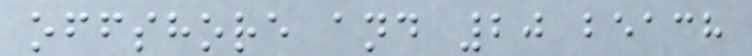offshore and 20 beach
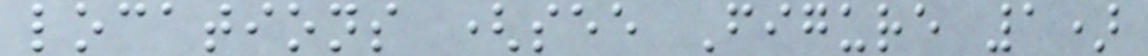locations (see Figure 1)
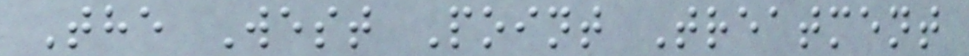The West Point Treatment
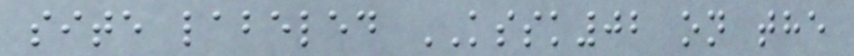site labeled KSSK02 on the
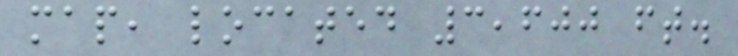map, located 3,600 ft.
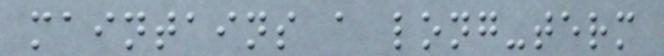maintains a long-term
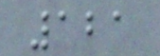121
